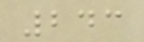243
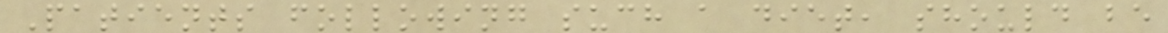Patients following such a diet, should be
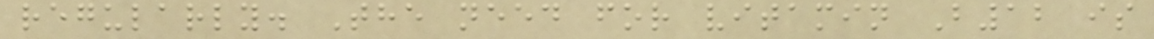regularly. The need for vitamin B12 is
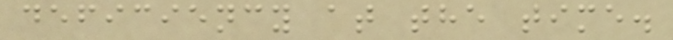deficiency at the time.
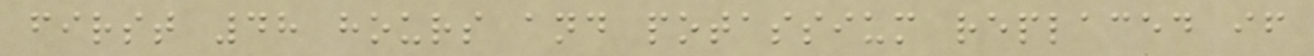first 48 hours and potassium replaced if
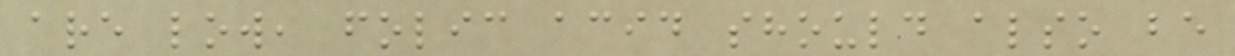are low, folic acid should also be
